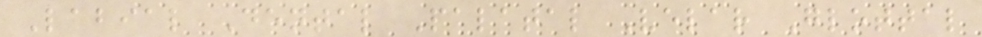Labial Dental Palatal Velar Glottal
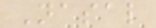Nasal
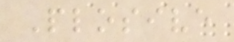Plosive
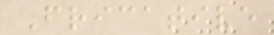Fricative
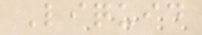Liquid
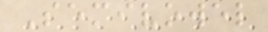Semivowel
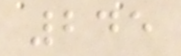245
